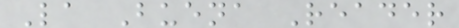La Buena Reader
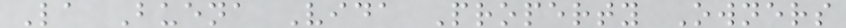La Buena Vida Property Owners
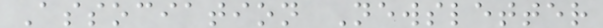Association Newsletter
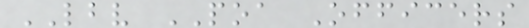LBV POA Officers
